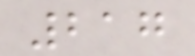217
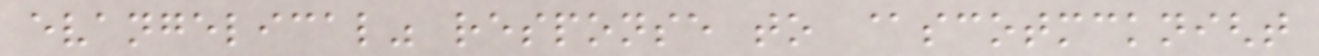evangelical" response to @scotmcknight
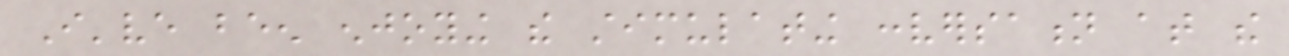I've been enjoying the stimulating conversation at the
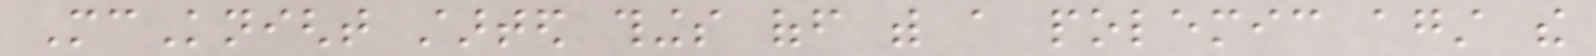McKnight started things off with a polemic against the
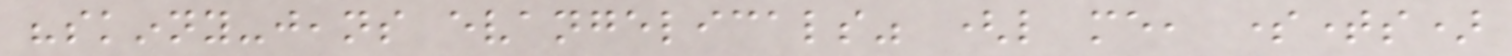"skinny-jeans evangelicals" (like me, sometimes)
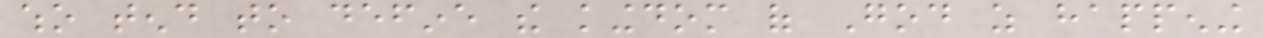who tend to define the kingdom of God as happening
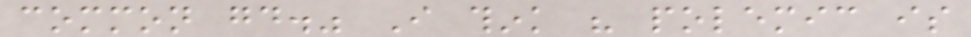common good." I think his polemic is
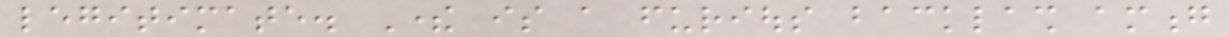legitimate. There is a furious backlash among
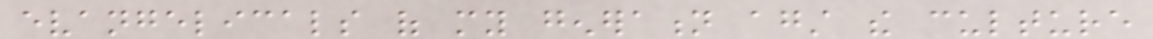evangelicals of my generation against the culture
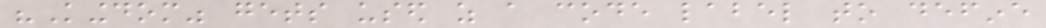"Kingdom" gets used as a code label to define
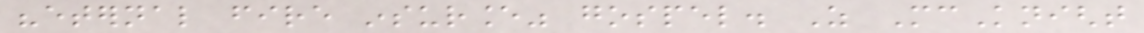"eternal fire insurance" gospel. As McKnight
